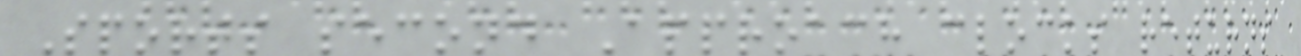Sports second Approach clocks returns
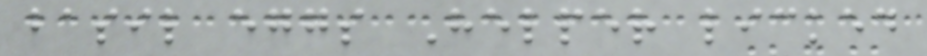basil eggs Helper licked
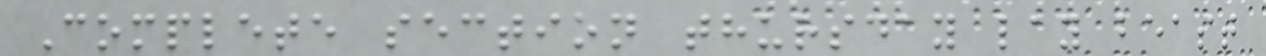Complete section thursday lay beast
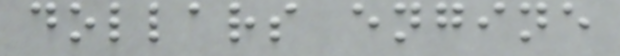dollars engine
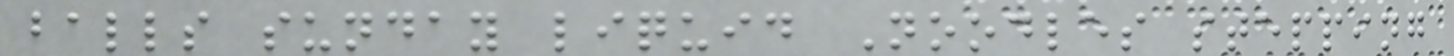balls sunday liquid Noodles stepping
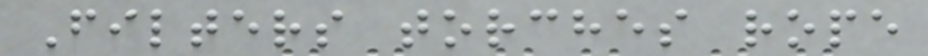Filters torches rope
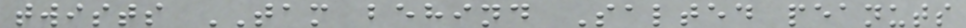twists TAM behind Salted peanuts
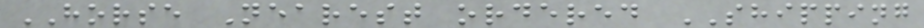HORSE Nearest ordered SHIPPING
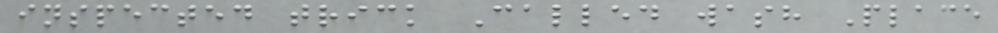inspected trick Called wash Place
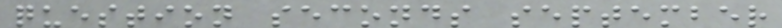question seconds september
